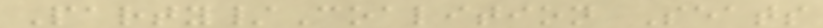Party/Coalition Seats
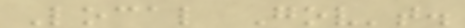Local Gov't.
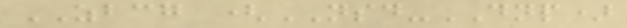ZBCG (NSD-DNP)
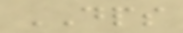DPS
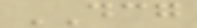DCG
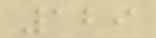129
